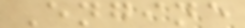Engine
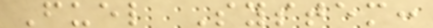Fuel System:
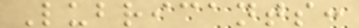Lubricants:
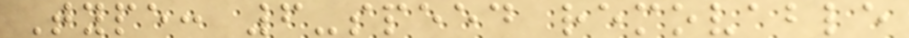Type: 6-speed removable
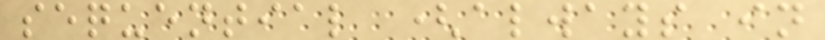sequential (always in
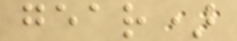gear)
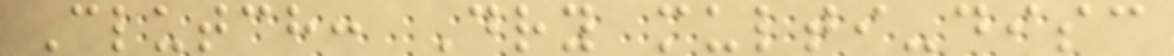Clutch: Dry multi-disc
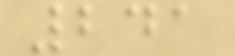241
